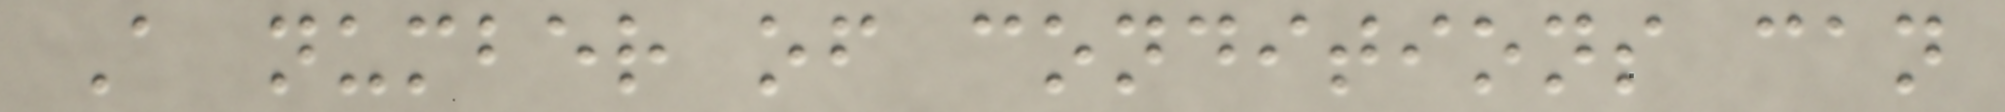A number of conditions can
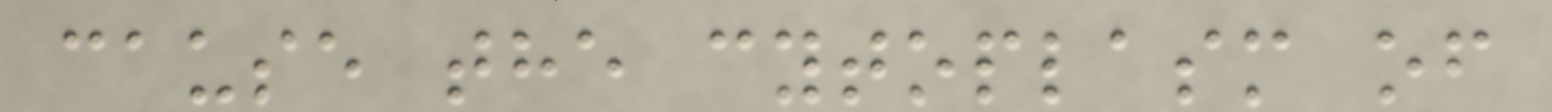cause the cytoplasm of
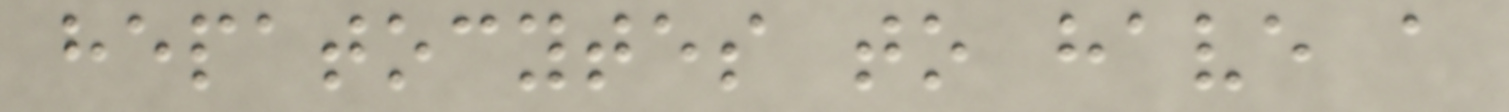hepatocytes to have a
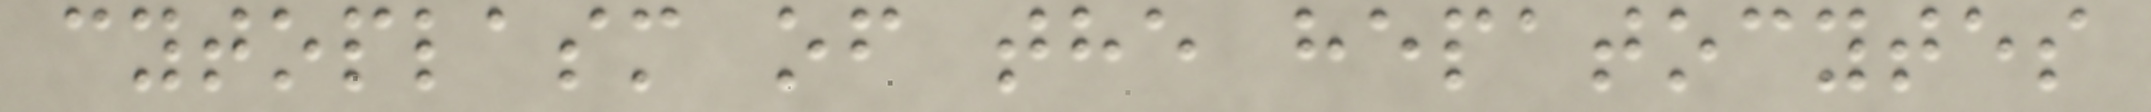cytoplasm of the hepatocytes
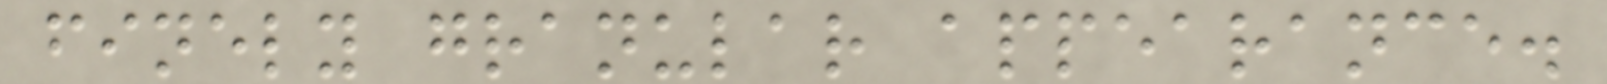finely granular appearance.
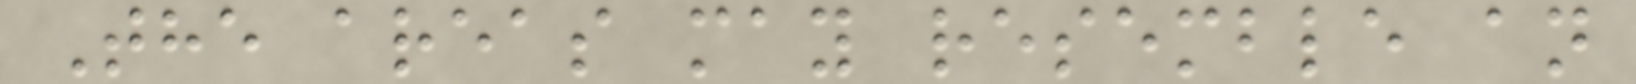The areas may resemble an
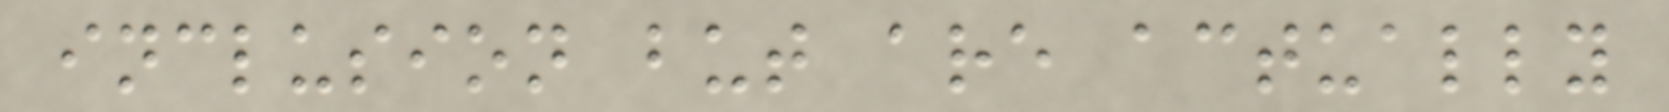inclusion but are actually
